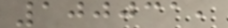100031,
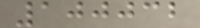100032
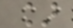]
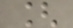[
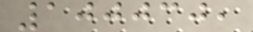100030,
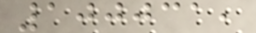100031,
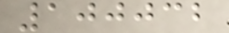100032
